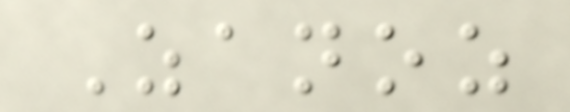Zanoz
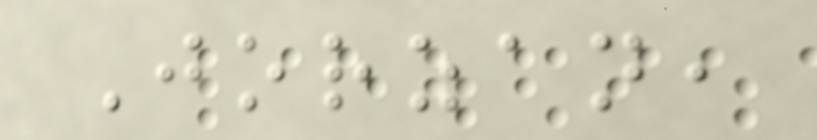Jorzan,
